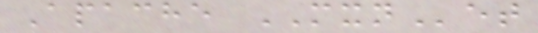Apache MXNet
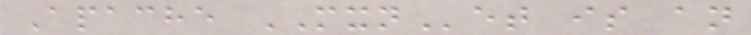Apache MXNet is an
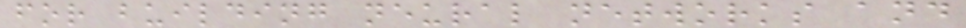for building neural networks and
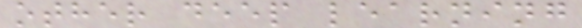other deep learning
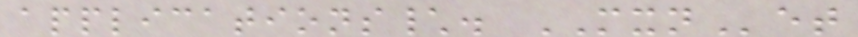applications\. MXNet
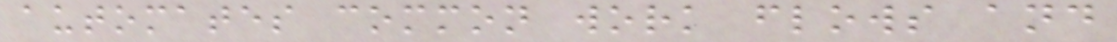automates common work flows and
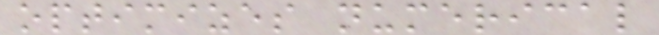optimizes numerical
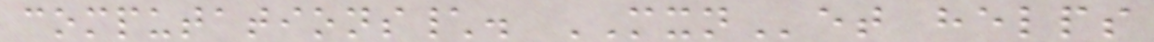computations\. MXNet helps
